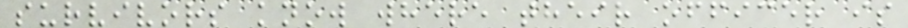survivors know where their officer is
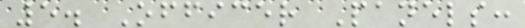5. Officer Panels:
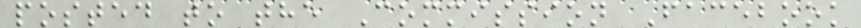posted to the Commission Facebook
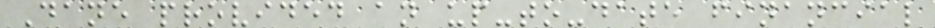Dane provided an up-to-date financial
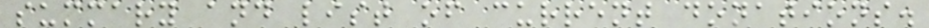summary and list of current donations.
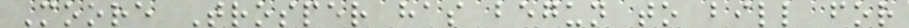Moore Trosper has begun to bill for
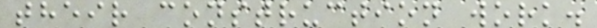their construction work.
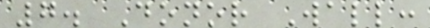7. Donor Wall:
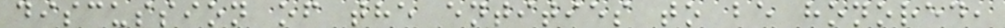discussion of the entities to be honored,
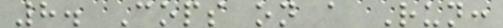8. Cops on a Run:
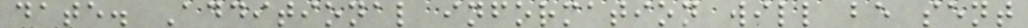date. Additional information will be sent
